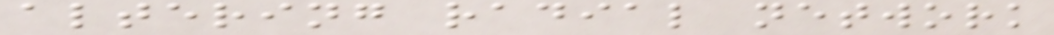altering radial network
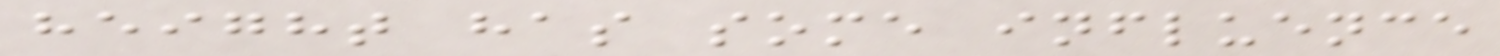height has some influence
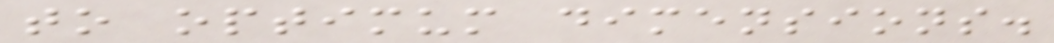to optimum dimensions.
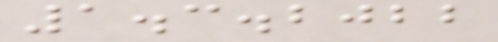1.3.2022
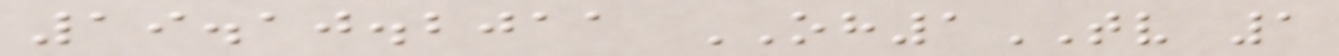19.10.2011 OH1TV 1
